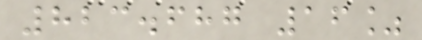823.687 16%
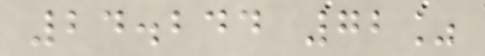24.244 72%
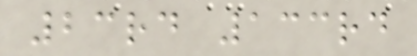23rd 133rd
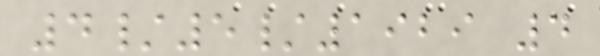4/5/1929 4
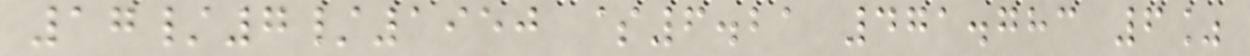17/7/1950 $6.21 471.783 6%
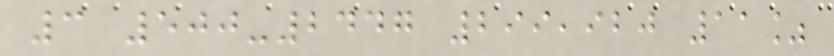3 500-2447 299,920 11%
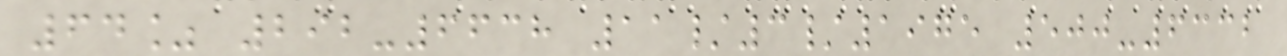64% 292-6638 11/3/1975 500-6332
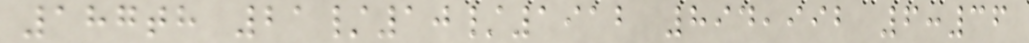187th 21/10/1912 894,992 6:36
